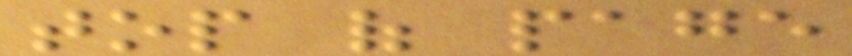top of page
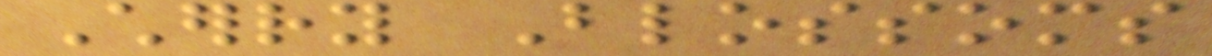Cherry Blossoms
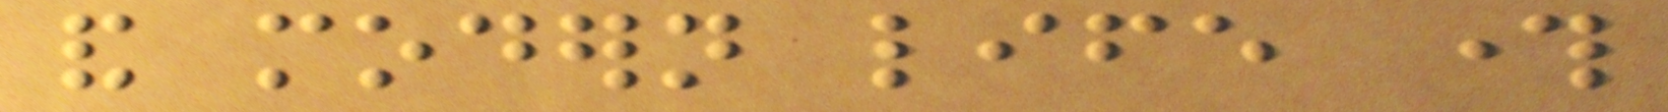and modern life through
